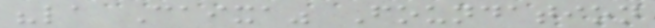"la Caixa" Foundation
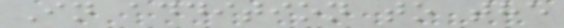In addition to the
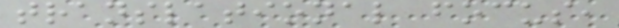translational focus,
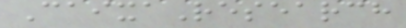CaixaResearch
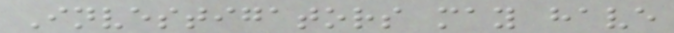Investigators may have
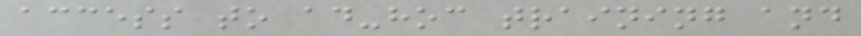access to ad-hoc training and
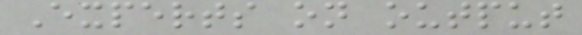Experts on output
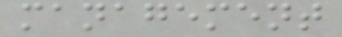management
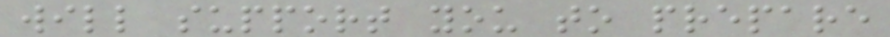will support you to prepare
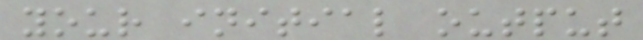your initial output
